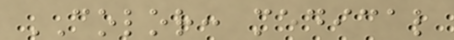COLOR: medical
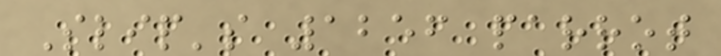Slip's 1256 parrot
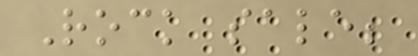Rock sale;
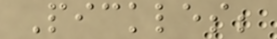Pickles;
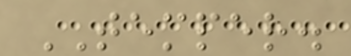TEMPER.
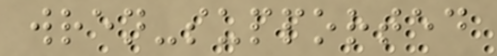wren-supported
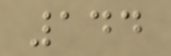144
